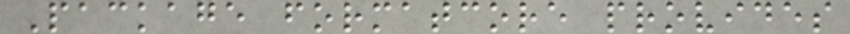Package formatcore provides
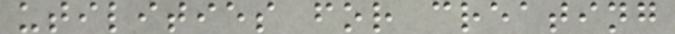utilities for creating
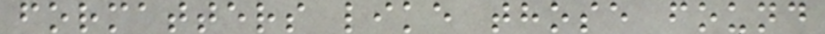formatters like those found
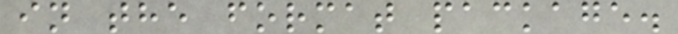in the format package.
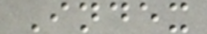Index
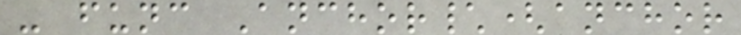- func Anchor\(anchor
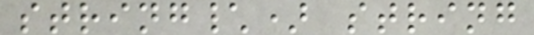string\) string
